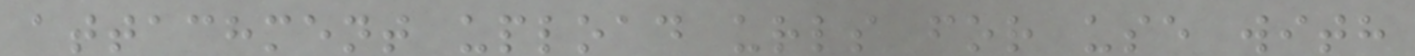attachment upload urls for use with
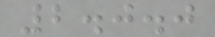2.0.0
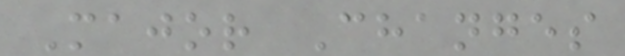Major Changes
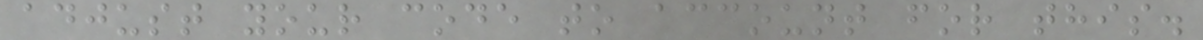adjust your code to account for this.
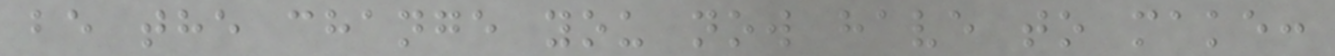be the change you now have to make:
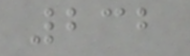232
